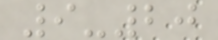9-20
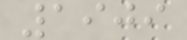1909
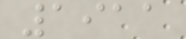1911
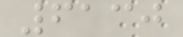6130
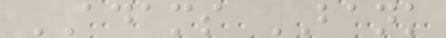ADAMS BANK
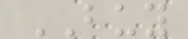BUY
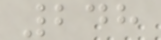248
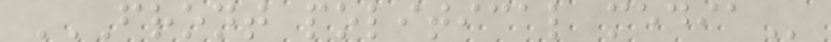FRONT POLITICAL MEDIA
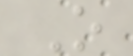O
